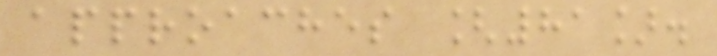approaches [81].
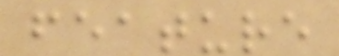feature
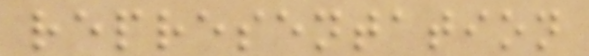representation
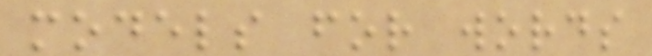models for words
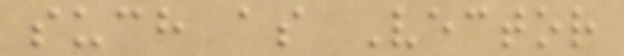such as Vector
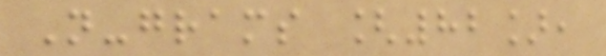N-grams [82],
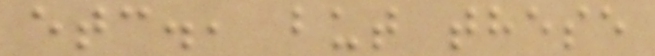etc., but these
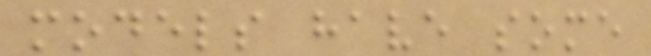models have some
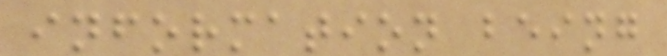information being
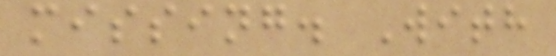missing. With
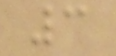3
